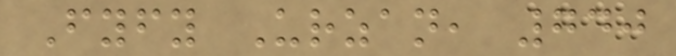Fyfy Urzan, 740
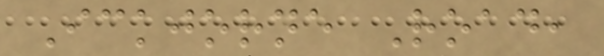Ickjorne Road,
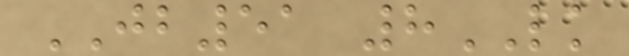JB51 8LK
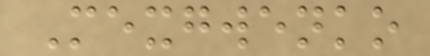Mexgwenko
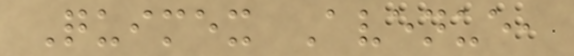Quimex Avenue,
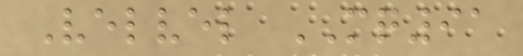Velvel MQ91
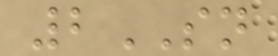2SN
